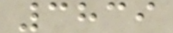3839
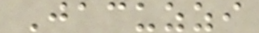Jacuzzi
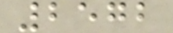2572
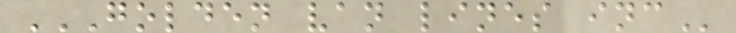GOLDEN VAN LINES INC
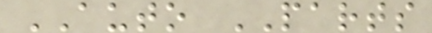AUTO PARTS
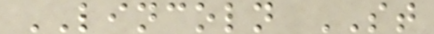LINCOLN ST
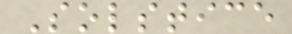Solstice
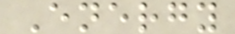Energy
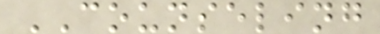COUNSELING
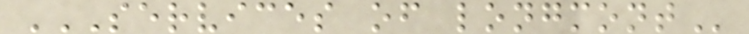SERVICES OF LONGMONT
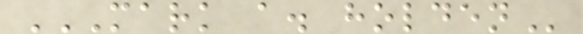MARK A. HOLDEN
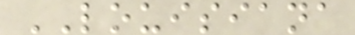LOUISIANA
